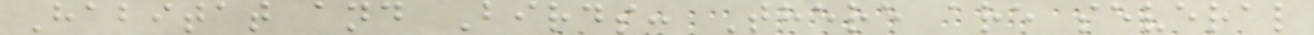Habitat and Birds: There are several
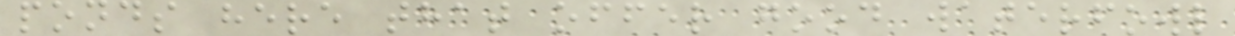ponds here that offer good waterfowl
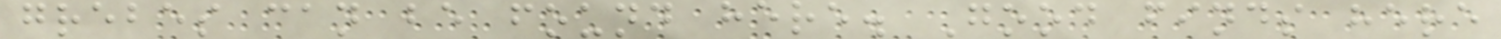grebes can be found here. Good finds here
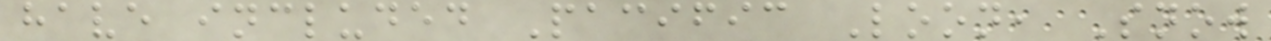have included Pacific Loon, Snow
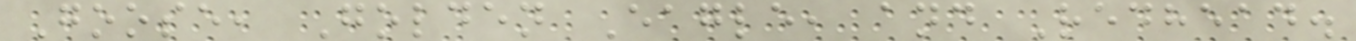Goose, Golden Eagle, and Redhead.
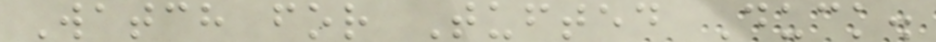Watch for Tufted Duck.
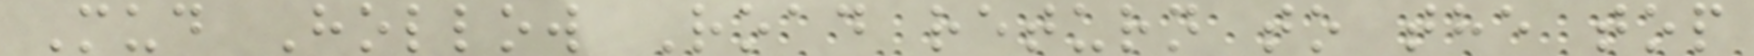Mud Hollow Road return to the top
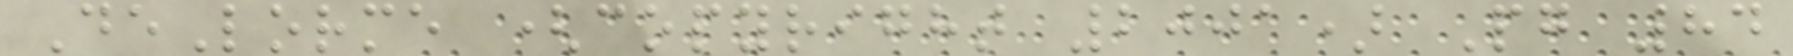DeLorme (copyright 2001) Pg 84
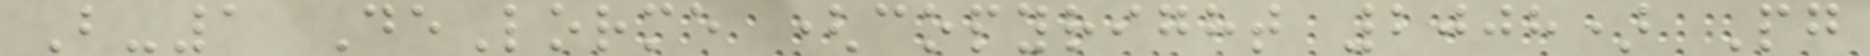B-1 DeLorme (copyright 2008) Pg
